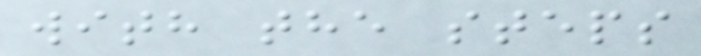with the steps
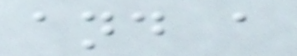and a
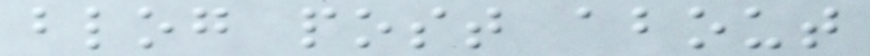blog post about
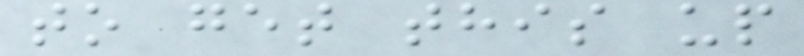to get this up
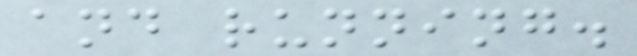and running.
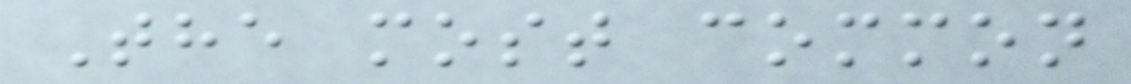The most common
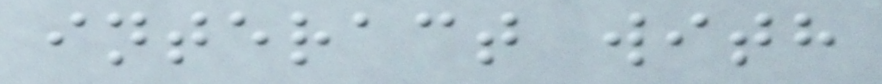interact with
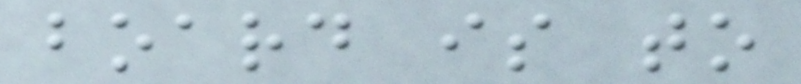board is to
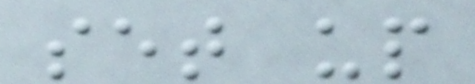set up
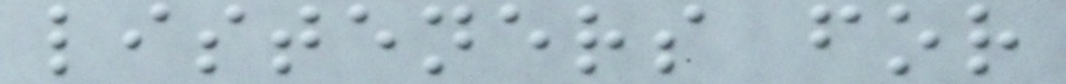listeners for
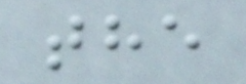the
